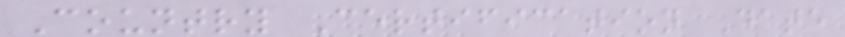Country Certification Date
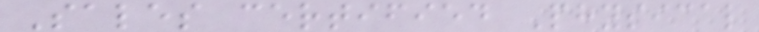Sales certified Physical
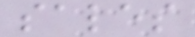sales
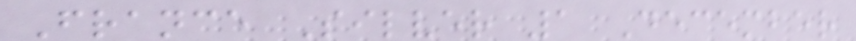France Silver 1 December
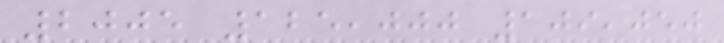2005 125,000 109,050
